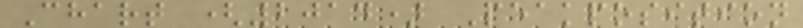Chart (2014) Peakposition
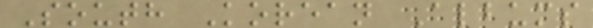South Korean Albums
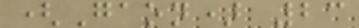(Gaon) 23
